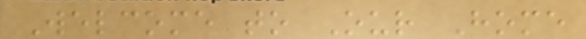Welcome to Our Home
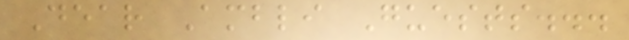Dear Ambli Guests...
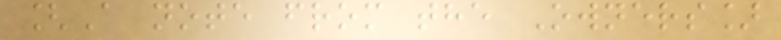[A note from the Owners]
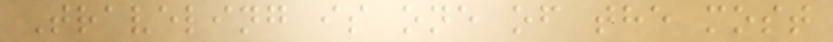Traveling is one of the most
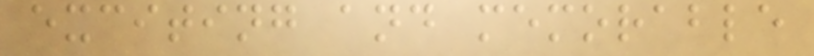exciting and memorable
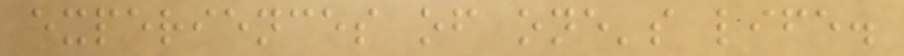experiences of one's life.
